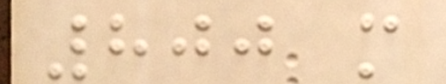800 m
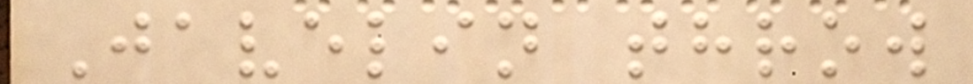Javelin throw
